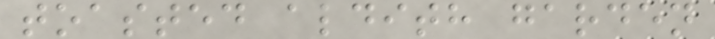toasted aldith garden
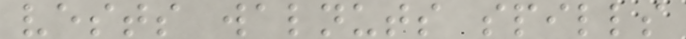vests walnuts spills
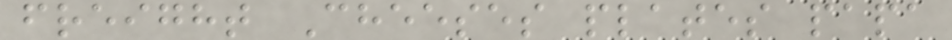freight Cheeses plates papa
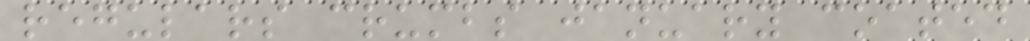regulars crumbs january coated
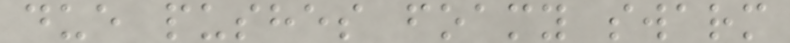due pushes foamy swarm
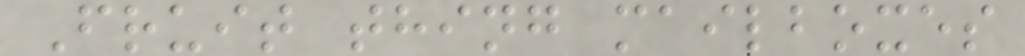Fruit thing mailboxes
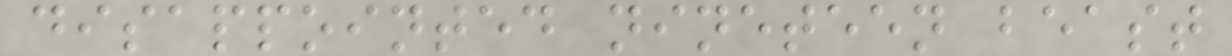disappointed nineteen beast
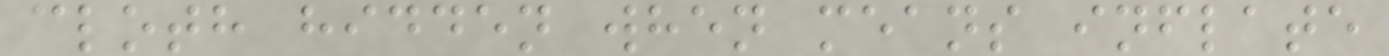cloth hidden when means inflate
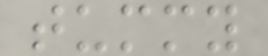tummy
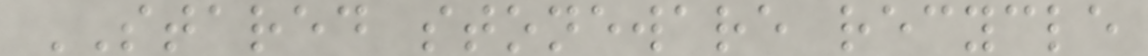STARED stoneware recycle
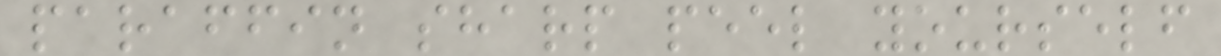paraffin sharp peel yourself
